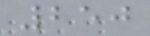250
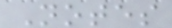Notes
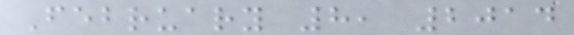February 8, 2014
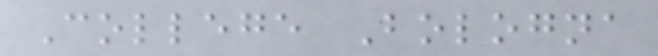College Bologna
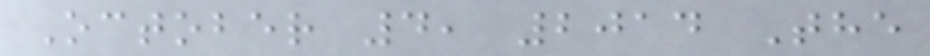October 4, 2014 The
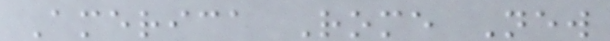America Rome New
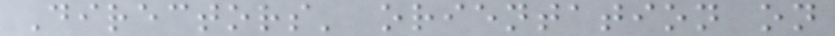Directors' orientation on
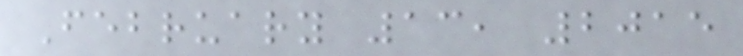February 13, 2015
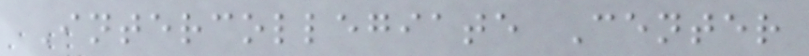Intercollegiate Center
